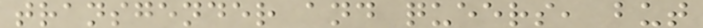transgender and queers, but
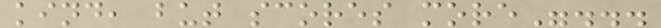kind, but scores more"...
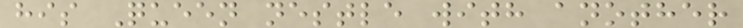his Queen nestle with another
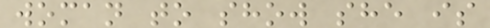woman to show she is
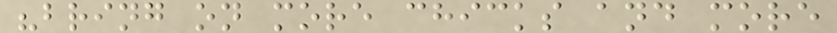"bring on more chicks and more
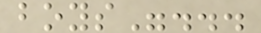boys"...
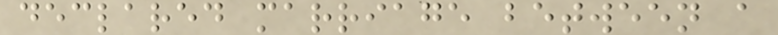declared marriage between a
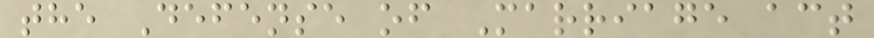the Defense of Marriage act
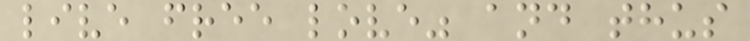live free love" and thus
